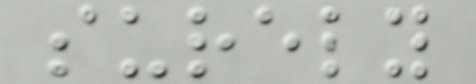surely
